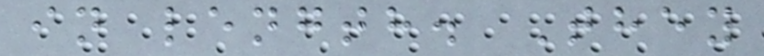in length. They
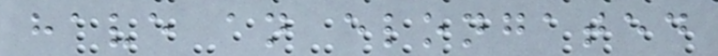have an elongated
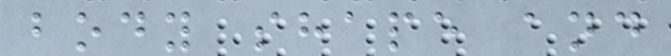body shape and
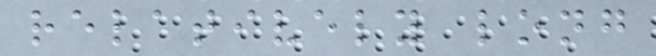relatively long
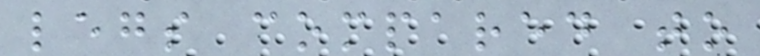legs compared to
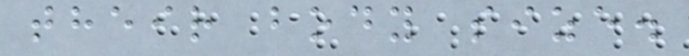their body size.
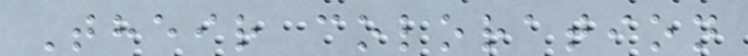Their coloration
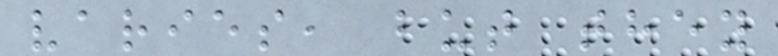varies, but they
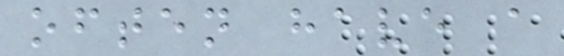often have a
